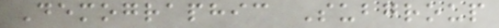Demographic Subgroup
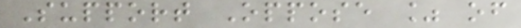Support Oppose % of
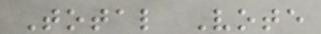Total Vote
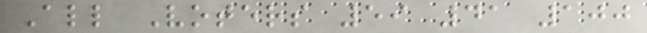All Voters 59 41 100
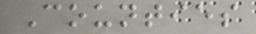Counties
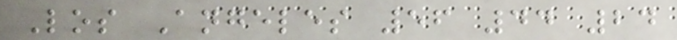Los Angeles 56 44 24
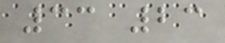33 23
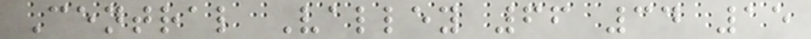Central Valley 66 34 15
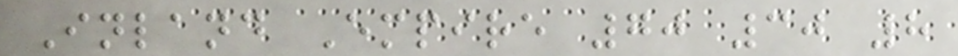Inland Empire 70 30 8
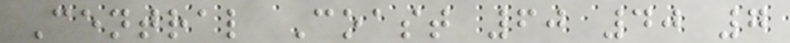Central Coast 60 40 7
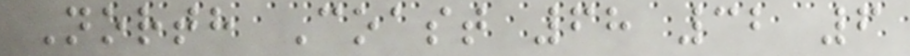North Coast 68 32 6
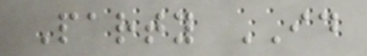Party ID
